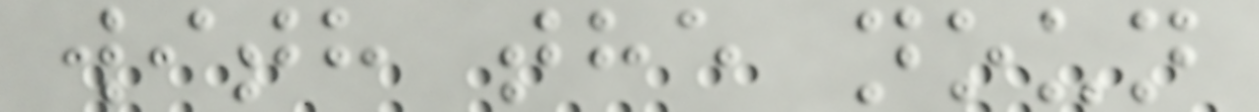with the noun
